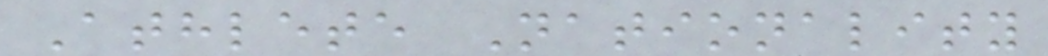Athlete Nationality
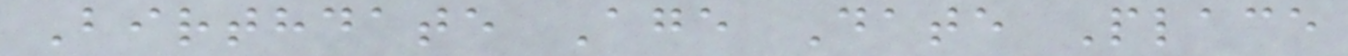Birthdate Age Date Place
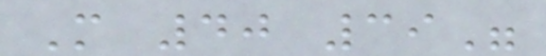M 40 39"
